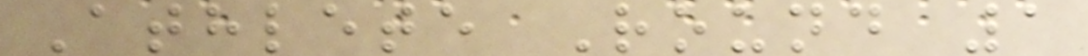Athlete Round 1
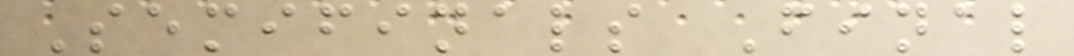Semifinals Final
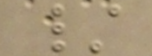/
